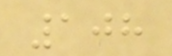108
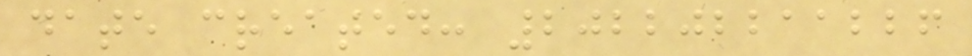date created: 202202211226
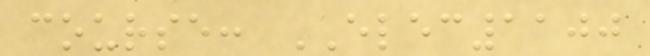course: ELEC1100
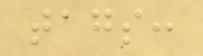tags:
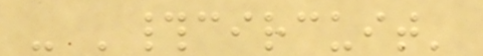- '#circuit'
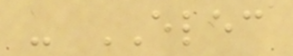- ELEC
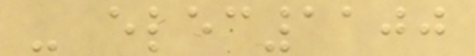- elec1100
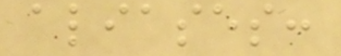aliases:
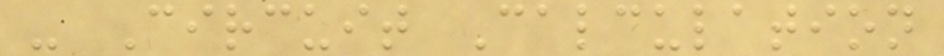- Circuit Calculation
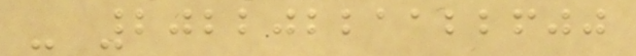- 20220221122600
